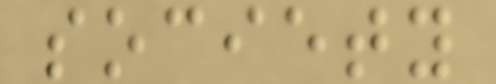society
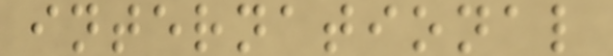international
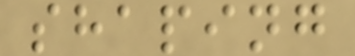shaping
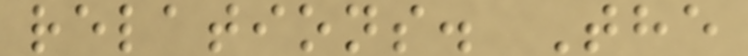relations. The
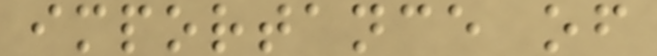importance of
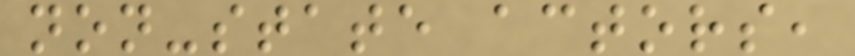non-state actors,
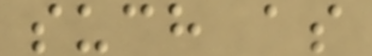such as
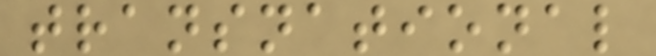transnational
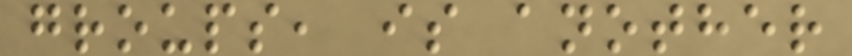groups, is another
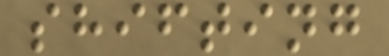shifting
